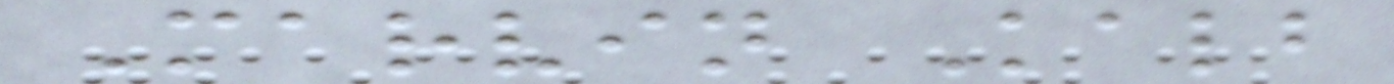Marvin Kalb
